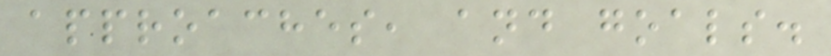approaches, and goals.
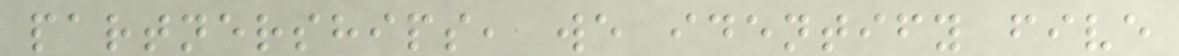partnerships, we identify five
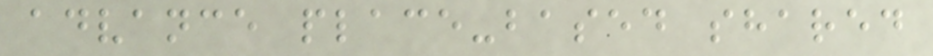advance place-based shared
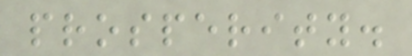prosperity.
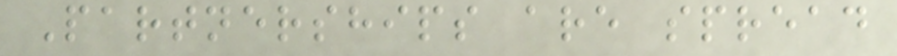Partnerships are spread
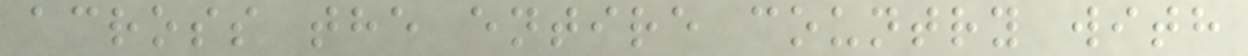across the entire country with
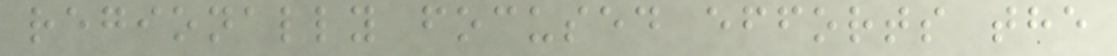regionally focused efforts the
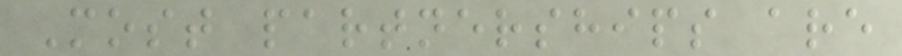Most partnerships are
